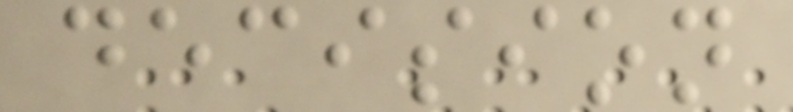decision
